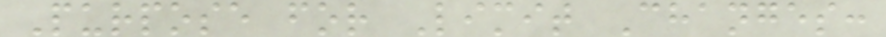Purpose for Limit Changes:
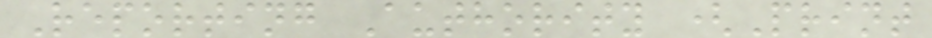Reporting Authority (Print
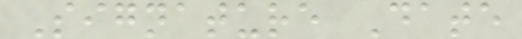Signature Date
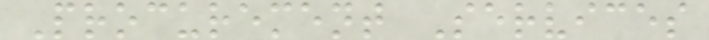Procurement Services
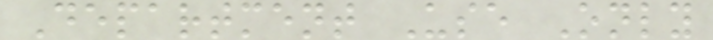Department Use Only
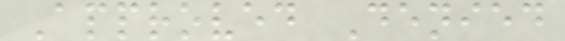Approved Denied
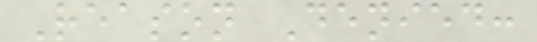Reason Denied:
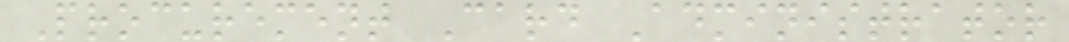Procurement Card Administrator
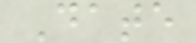Date
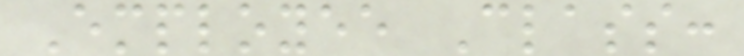Employee Class:
